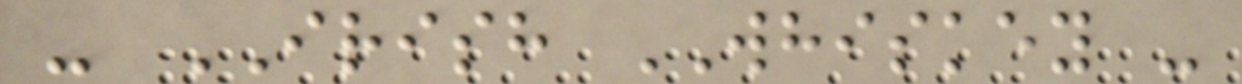- IRISH WHISKEY -
